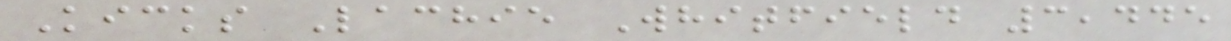Kicks Lachie Whitfield 3,445
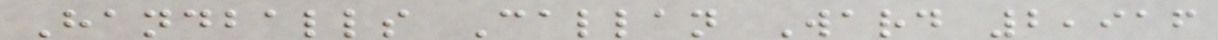Handballs Callan Ward 2,916
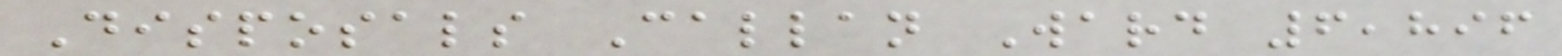Disposals Callan Ward 6,896
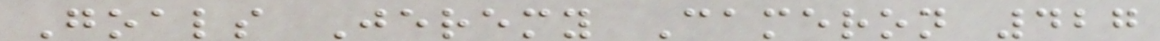Goals Jeremy Cameron 427
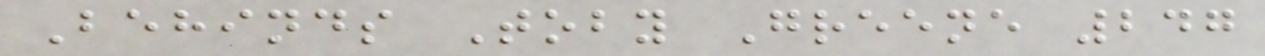Behinds Toby Greene 247
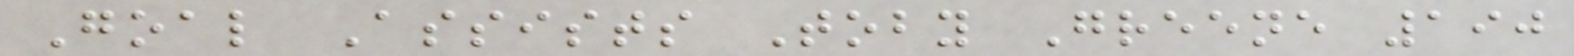Goal Assists Toby Greene 190
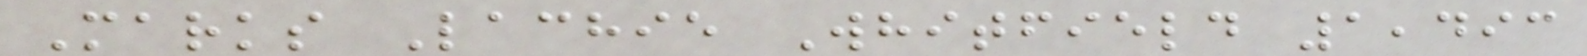Marks Lachie Whitfield 1,493
